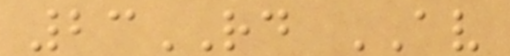23RD AV
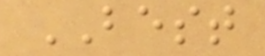BEST
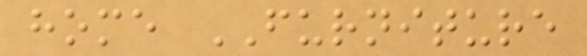home FURNITURE
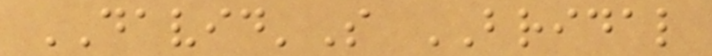DAVID'S BRIDAL
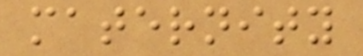maternity
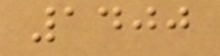1400
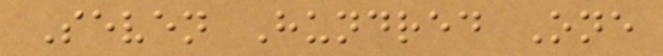Seven Hundred One
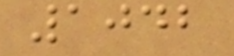1042
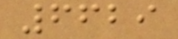6629
